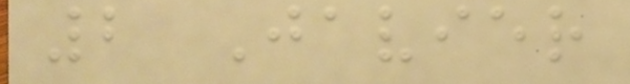2 Javier
